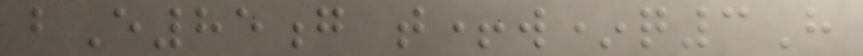bE85g t+w*q3H
